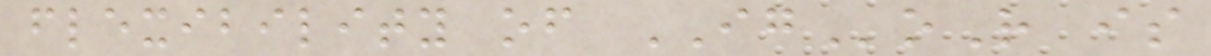flexibility of IGoR is
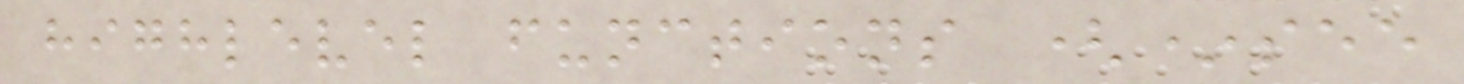highlevel functions (*see
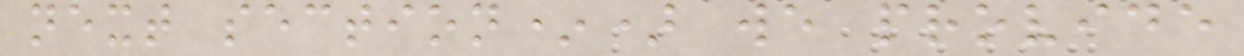next section*) we provide
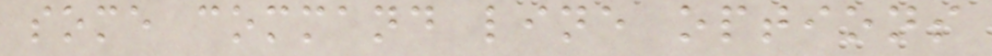some command line options
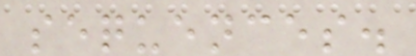sequences.
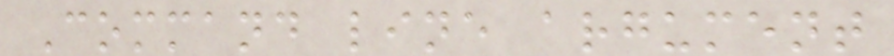Command line argument
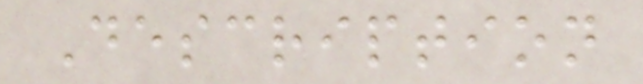Description
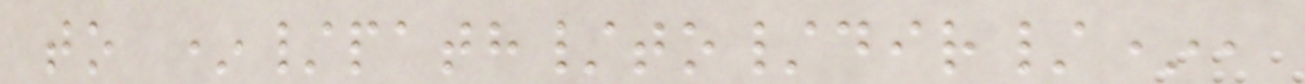to */path/to/dir/*,
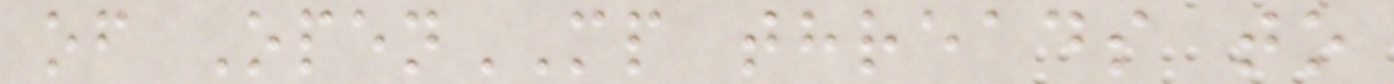of OpenMP threads to
